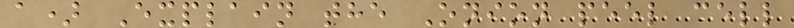a) Explain the Onion peel cell
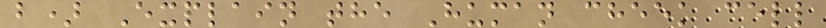b) Explain the Human cheek cell
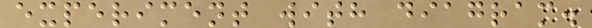experiment with diagram.
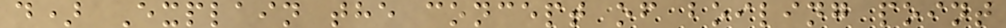d) Explain the concept of boiling point
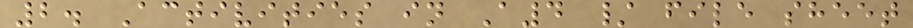2. Activities in A4 / file sheet
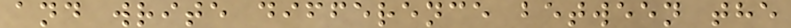and write difference between the
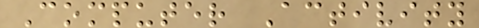Computer Activity
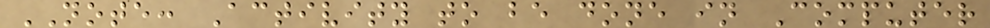NOTE: Activity to be done in Computer
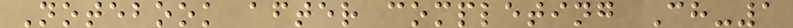Notebook after completing Ch-1
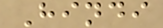Hindi
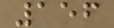156
